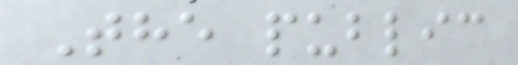The public
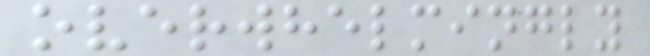overwhelmingly
